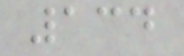134
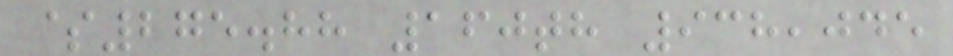$275.88 160th 938,045
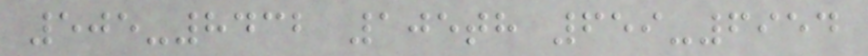505-8432 105th 659-6954
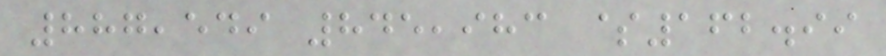887,549 845,983 $162.99
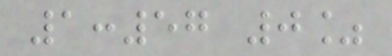1:57 0%
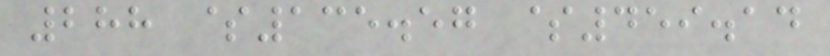288 $135.57 $459.14
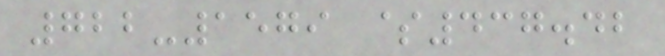722-1579 $437.42
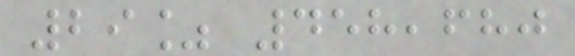29% 458,680
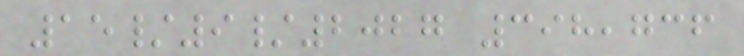15/9/2027 398,736
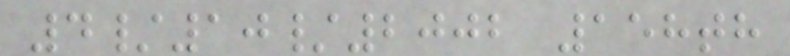4/10/2002 158th
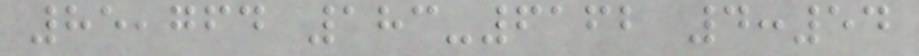85,764 183-6162 4:54
